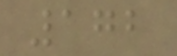172
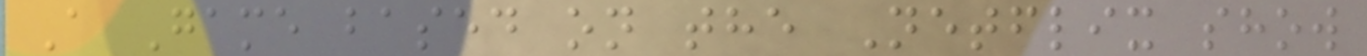A Game based on the Netflix show
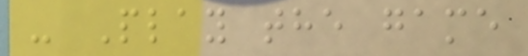- Play the game
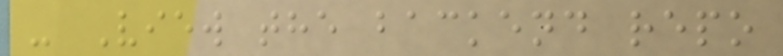- View the backend repo
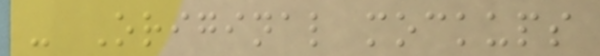- Original mockups
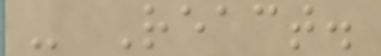- React.
